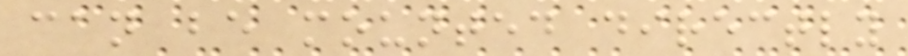can be mounted directly
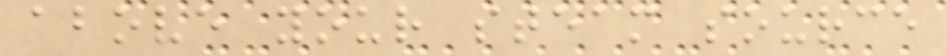above your steam source
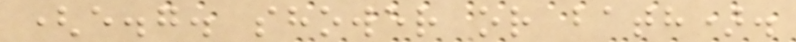(e.g. shower or bath).
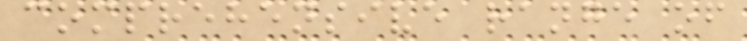comprehensive range of
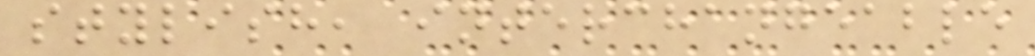stylish, interchangeable
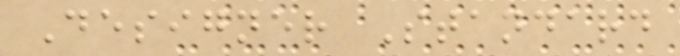Designer Standard
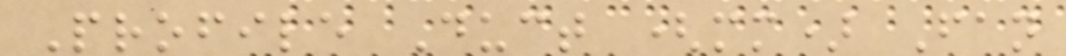Profile Duct (mm) Fan
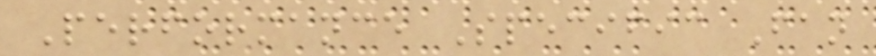Performance Specific Fan
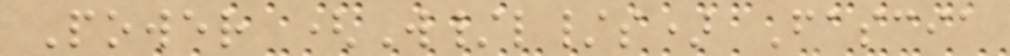Power (W/l/s) Fascia
